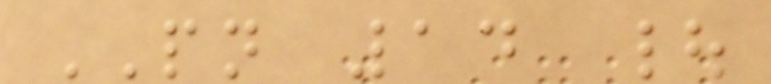PN 14 |
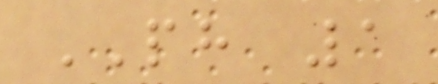PH 1
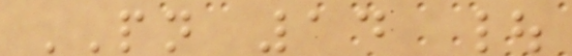PN 14 |
